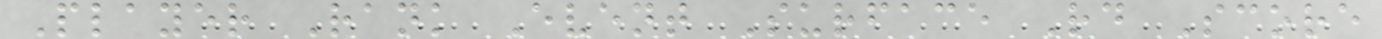Player Rank Event Surface Rd Score
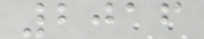2016
